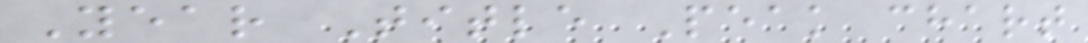Year Title Peak chart
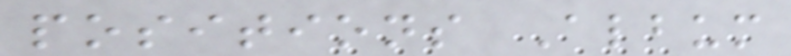positions Album
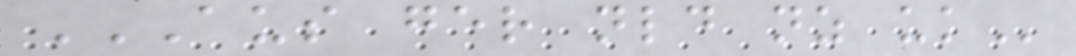AUS GER NLD NZ UK
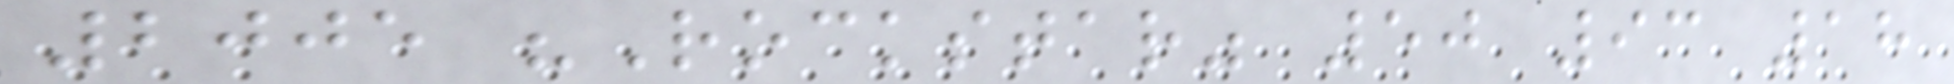2005 "Rockstar" 50 93 18
